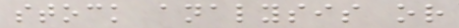stock analysis or
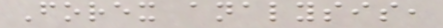Forex analysis,
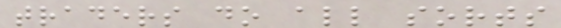traders do all sorts
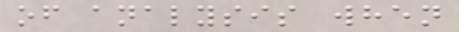of analysis when
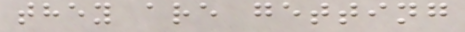they are getting
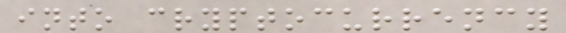into cryptocurrency
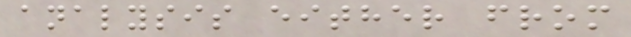analysis either from
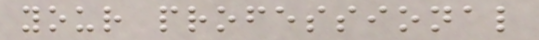your professional
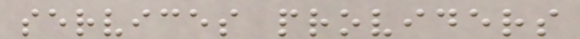services providers
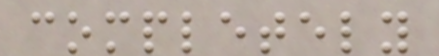completely
